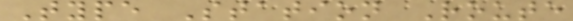Type Station Route
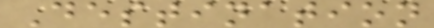Destination
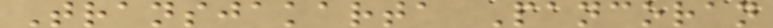Transjakarta Pancoran
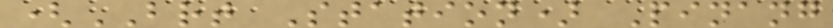(BRT Station) Pinang
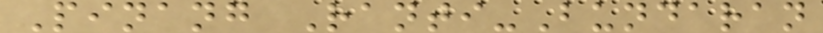Pinang Ranti-Bundaran
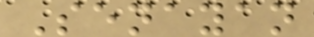Senayan
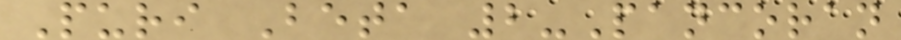Puri Beta 2-Pancoran
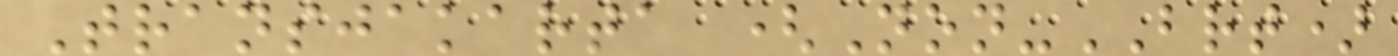Transjakarta (Non-BRT)
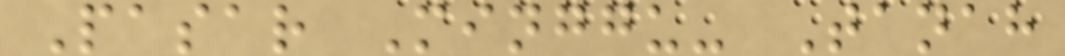Pasar Minggu- Tanah
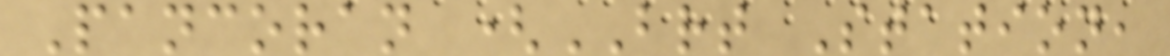Pancoran (BRT Station,
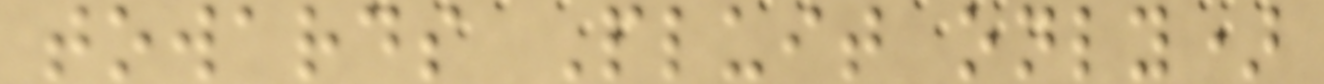towards Pluit only)
